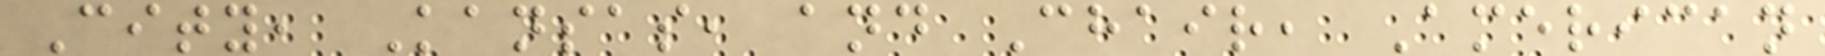City, Kansas, and Chair, American
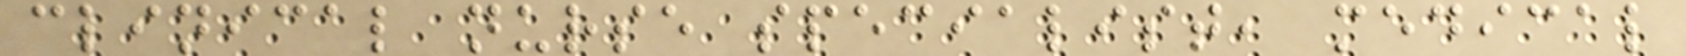clinical nurse specialist, medical
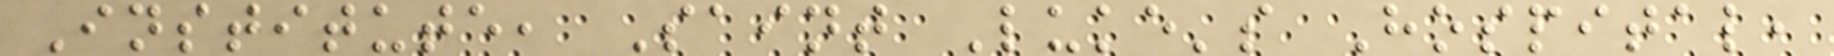Institute, Saint Luke's Hospital,
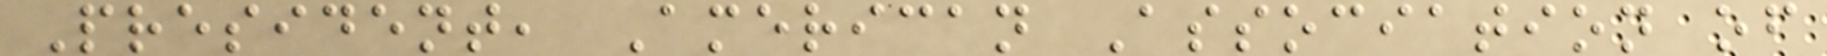President, American Association of
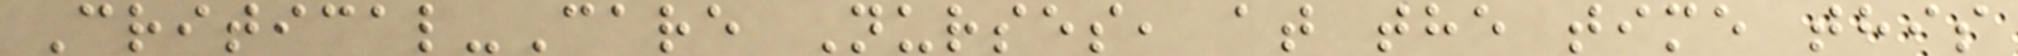Critical-Care Nurses, at the time this
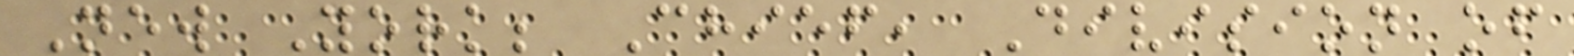New York; Chief, Division of
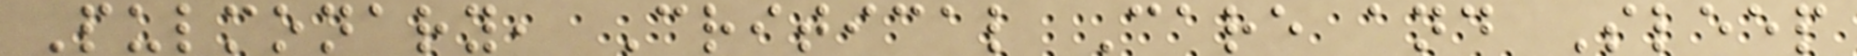Pulmonary, Critical Care and Sleep
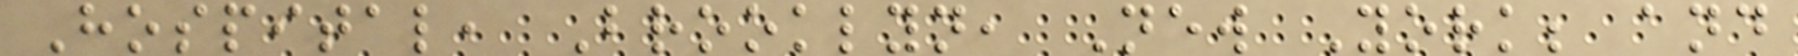Hospital, Brooklyn, New York; and
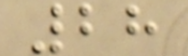28
